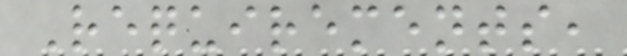Requirements,
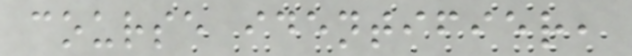course identifier,
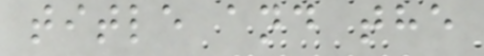title and the
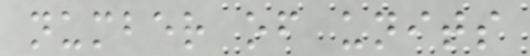number of units
